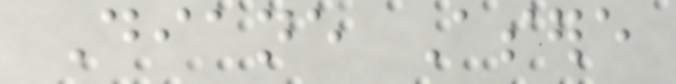Diane Asere
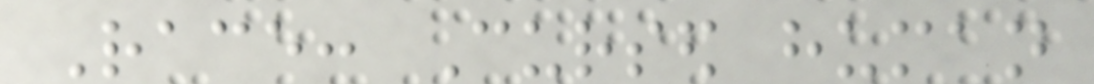Race: Cursed human
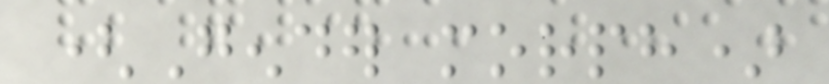(Gender morph)
